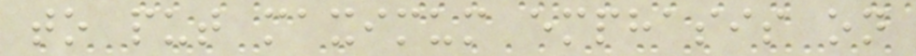to put maximum emphasis on
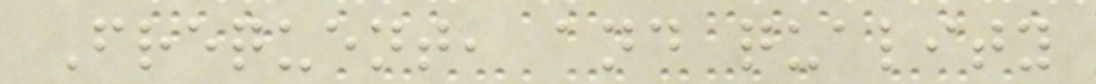Frequent, and quality
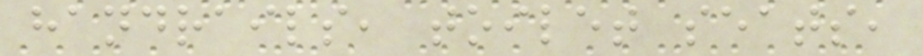handrails, toilet seats,
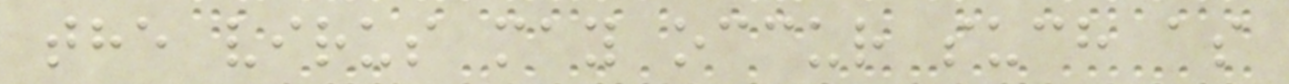the virus may occur such as
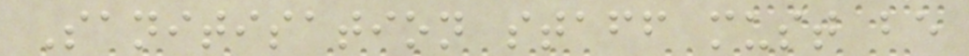Sanitisation staff must be
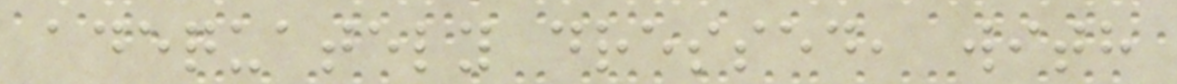adequately dressed, with
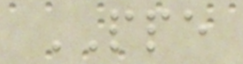PPE
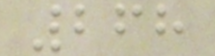268
